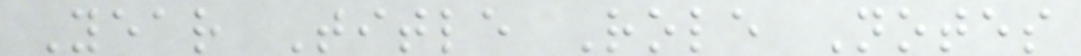Year Title Role Notes
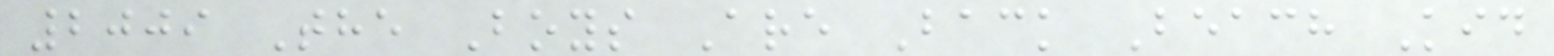2009 The Boys Are Back Beach Kid
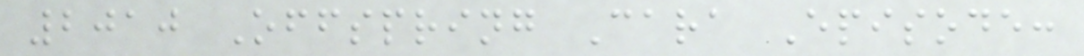2010 Offspring Cara Episode:
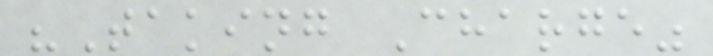"Taking Charge"
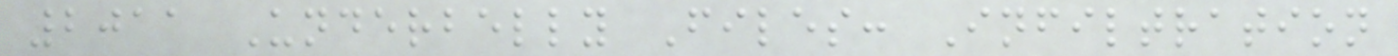2011 Underbelly Files: Infiltration
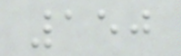150
